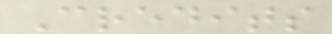Credits
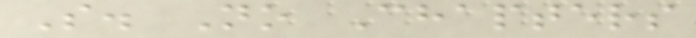S. No Chapters
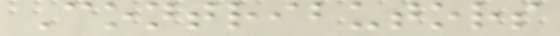Contributors
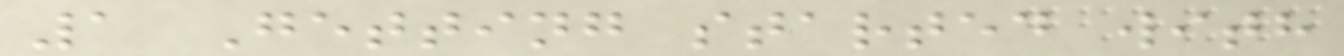1 Getting started with
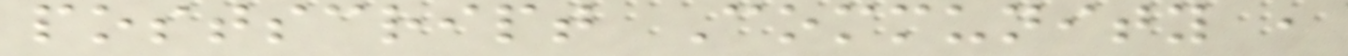postscript Community ,
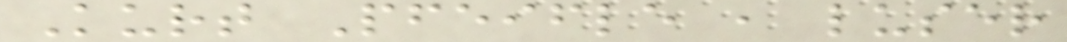Kurt Pfeifle , luser
